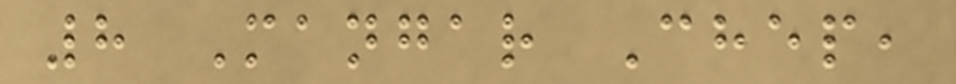8 Mangar Chep,
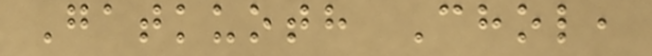Gatkuoth Chol,
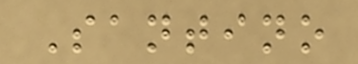Santino
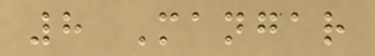8 Mangar
